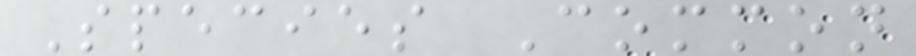Species Common
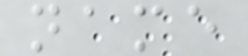name
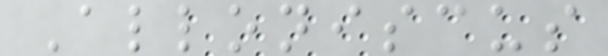Alloniscus
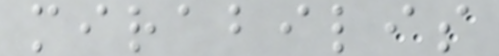mirabilis
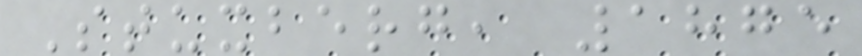Stuxberg, 1875
